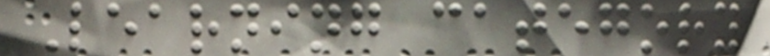Learning category
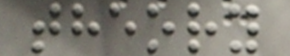theory
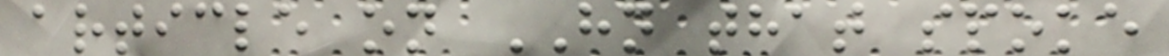article on HN that spoke
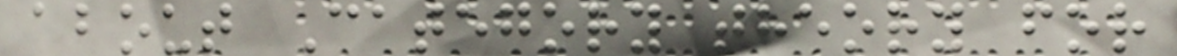about Category theory for
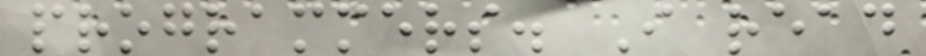programmers. I read
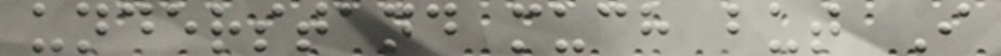understand much but I
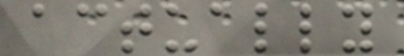actually
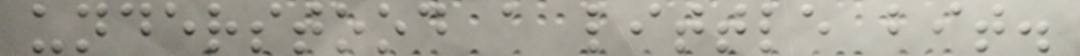understood a little bit.
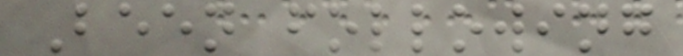Been following
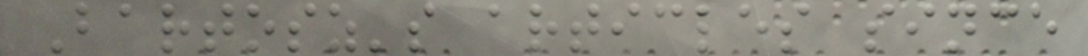Bartosz's articles since
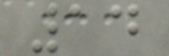14
